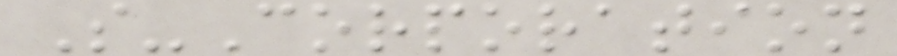S-Corporation
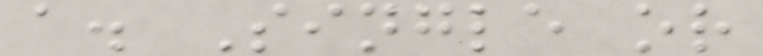a. Single or
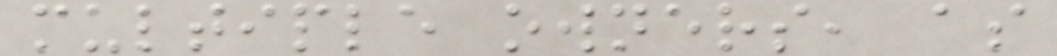multiple owners, as
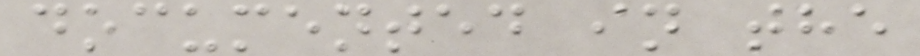documented in the
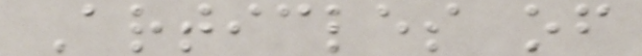Articles of
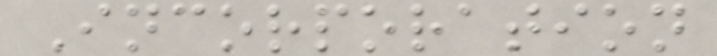Incorporation
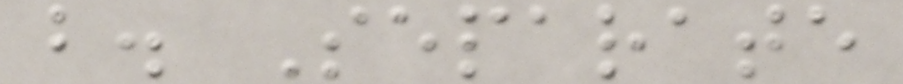b. Separate
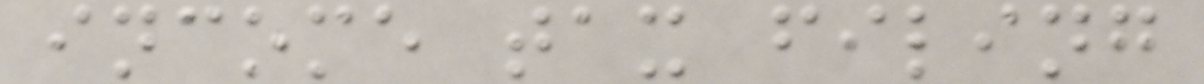income tax filing
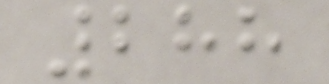288
